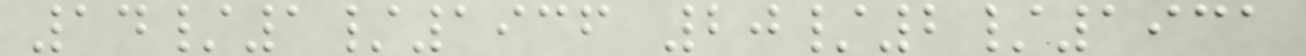14/1/1936 20/2/1931
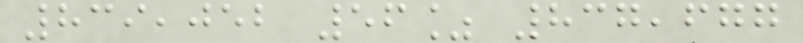839,052 56% 837,677
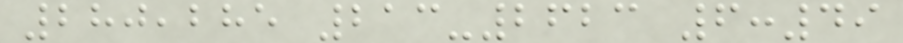280,285 213-2623 6:49
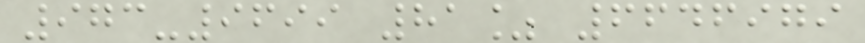973-9699 81% 6646979
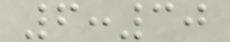6:30
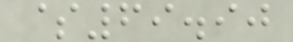$69.90
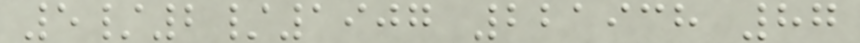5/2/1907 221938 87
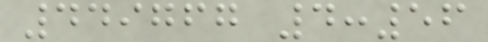449767 4:56
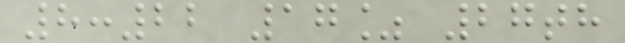8:22 17% 27th
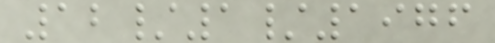12/1/1976
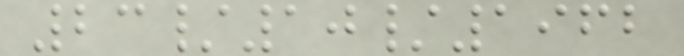23/10/1962
